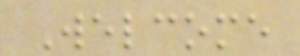Welcome
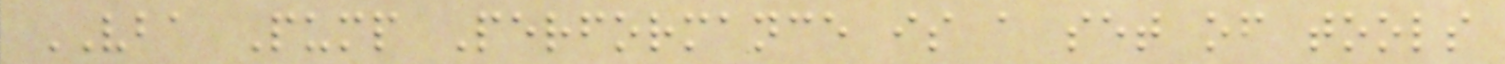VBA Pump Performance is a set of tools
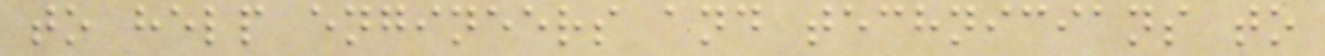to help engineers and technicians to
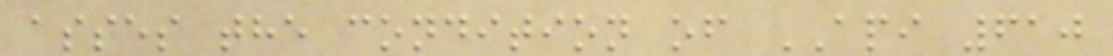asses the condition of API 610
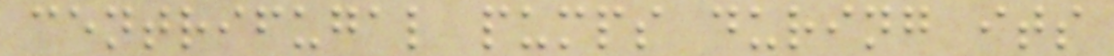centrifugal pumps during its
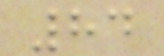84
